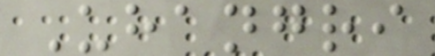Uhangri
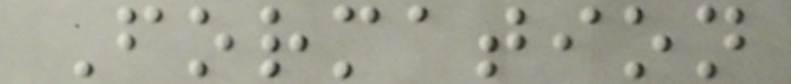Formation
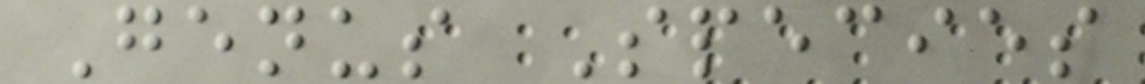Genus Species
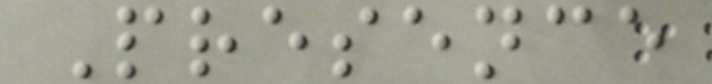Presence
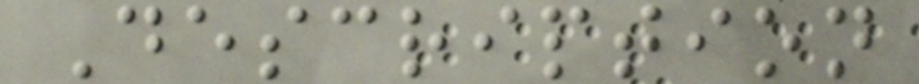Description
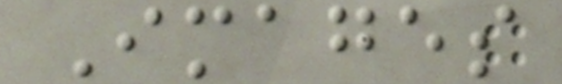Images
